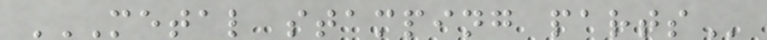METAL STAMPING PARTS
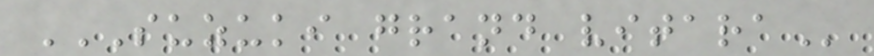SUZUKI GRAND VITARA
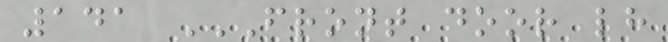141 FRONT DOOR LH
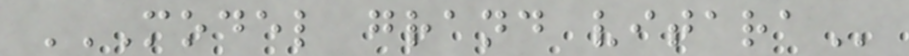MODEL GRAND VITARA
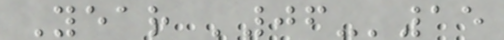Year '06-'15
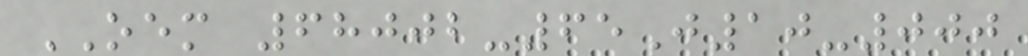OEM 68002-65J10-000
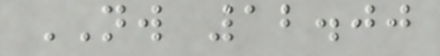NW 12.00
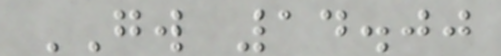GW 14.00
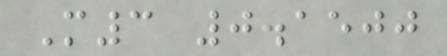M3 0.1500
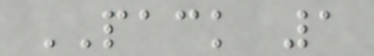PACK 1
